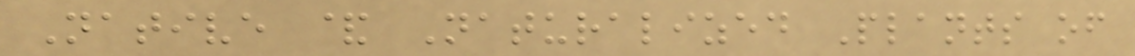Native & Naturalized Plants of
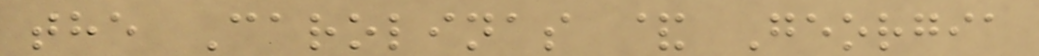the Carolinas & Georgia
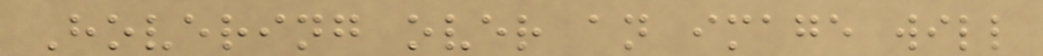Hovering over an image will
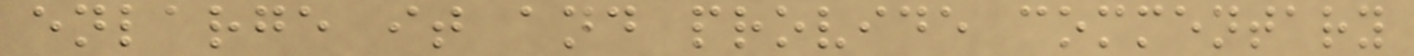enlarge it and provide commentary
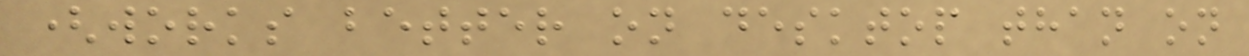(works better on desktop than on
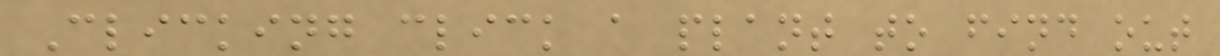Clicking click a plant to find out
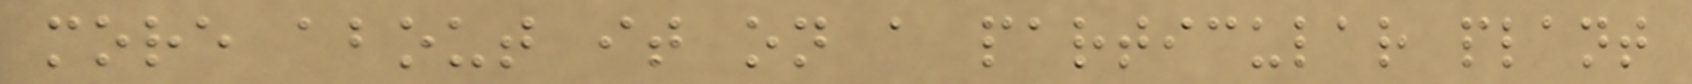more about it on a particular plant
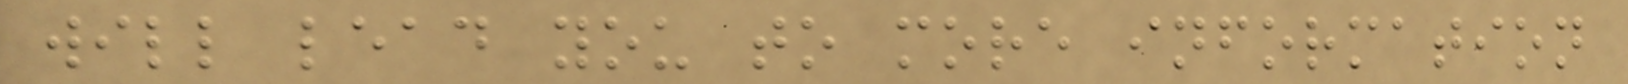will lead you to more information
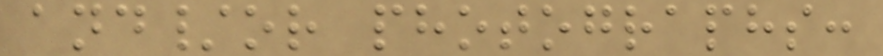and/or photographs:
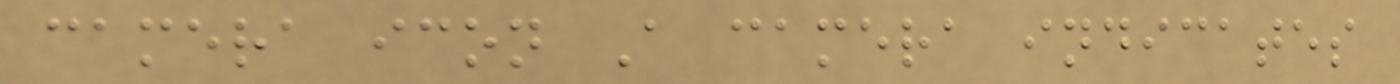camera icon A camera indicates
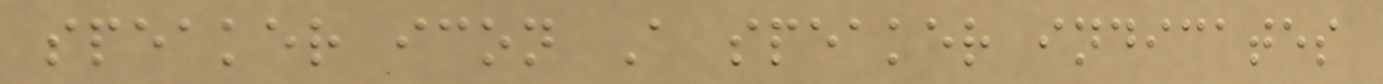speaker icon A speaker indicates
